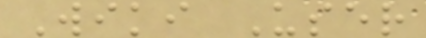Wiki User
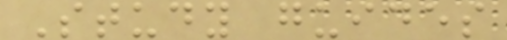Study guides
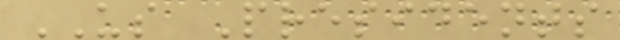US Presidents
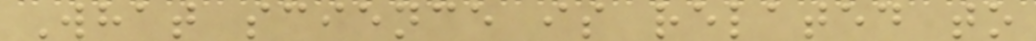What science is related to
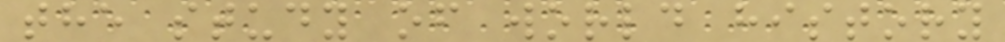the study of world history
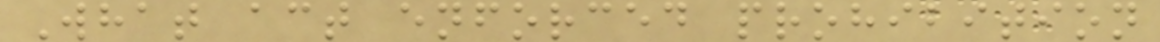What act enforced prohibition
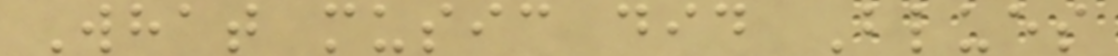What music did Blues
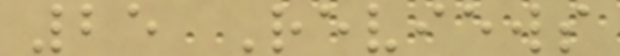25 Reviews
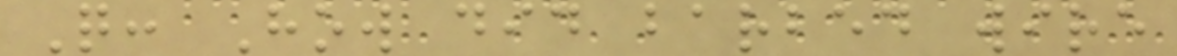Q: How did barbed wire
